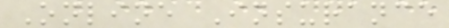Online Insurance
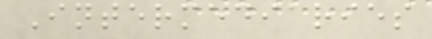Intermediaries
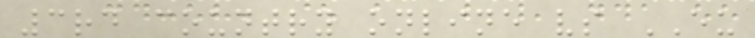3rd country online vs EU
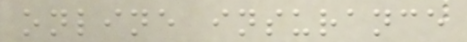online insurance
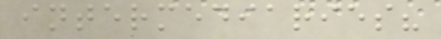intermediaries?
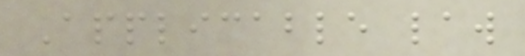Applicable law
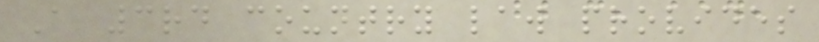A 3rd country law provides
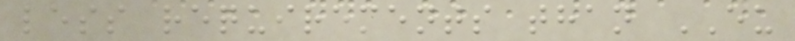less requirements than EU
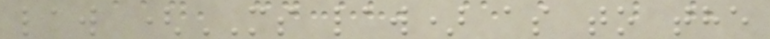law (MS law) as to the
